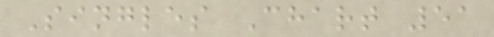Singles Chart 51
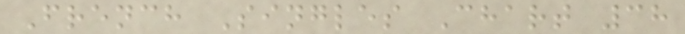French Singles Chart 38
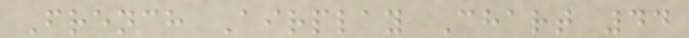French Airplay Chart 44
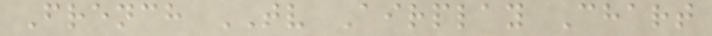French TV Airplay Chart
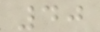40
